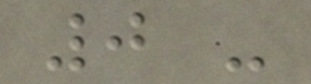0 -
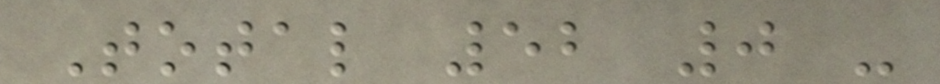Total 52 0 -
